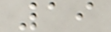19
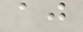aj
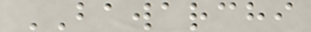BAWARCHI
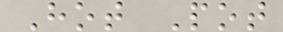Hot Pot
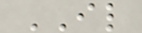IL
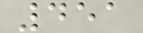451
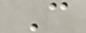C
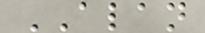ALAN
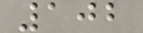102
